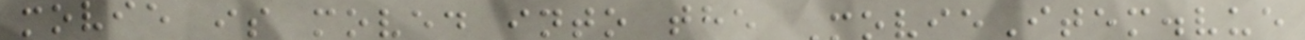movie is moved into the MovieItem.vue
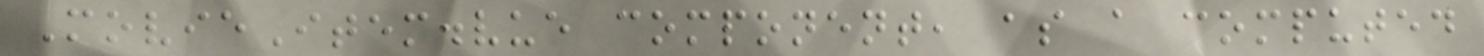MovieItem.vue component, as a computed
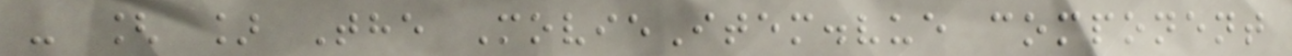- [ ] The MovieItem.vue component
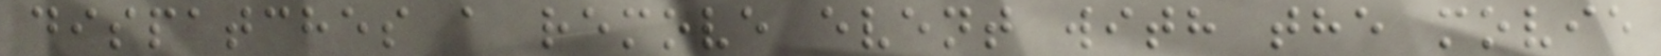dispatches a remove event with the movie
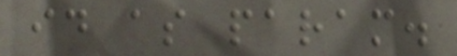id as param.
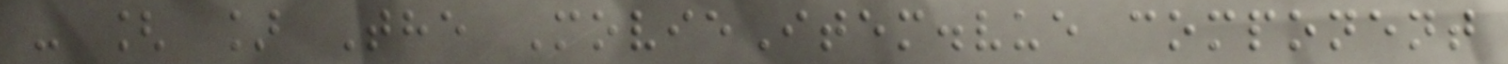- [ ] The MovieItem.vue component
